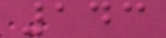143
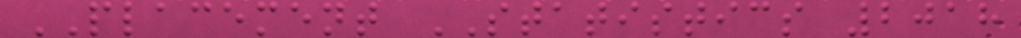PLACEMENT STATISTICS 2018
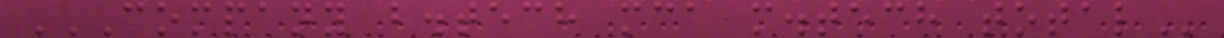COMPANY B.TECH MCA M.TECH TOTAL
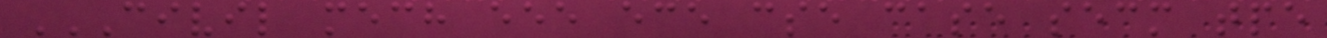CIVIL MECH EEE ECE CSE CASE SECM TPE
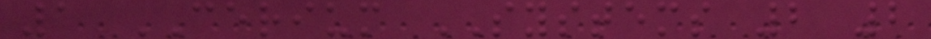1 CERIUM SYSTEMS 2 2
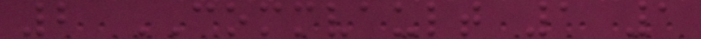2 COMMVAULT 1 1
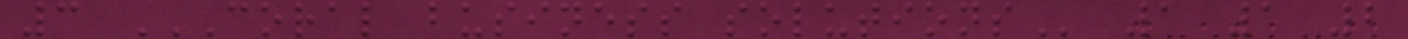3 CORAL BUSINESS SOLUTIONS 1 1 2
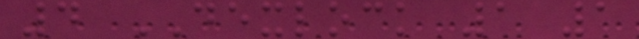4 DEXLOCK 1 1
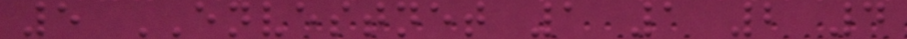5 ENVESTNET 1 1 2 4
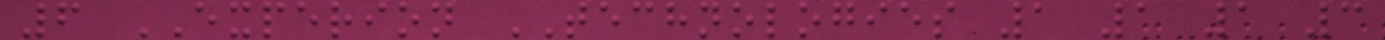6 EXPERION TECHNOLOGIES 1 1 1 3
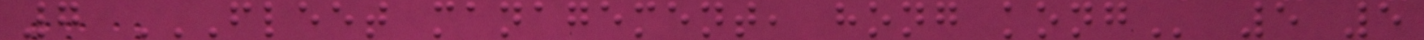7 FLEET MANAGEMENT, HONG KONG 5 5
